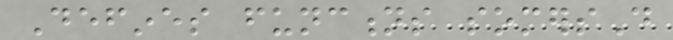Defines functions somersD
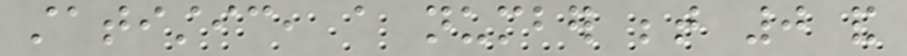statistic, a number between 0 and
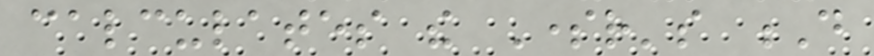calculates the Somer's D
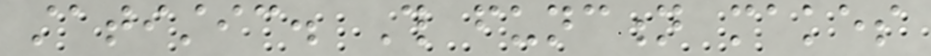statistic. This function makes
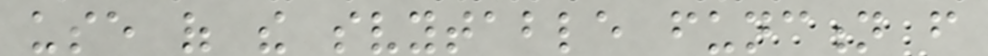use of the svytable function from
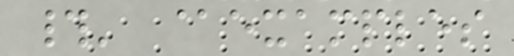#' @examples
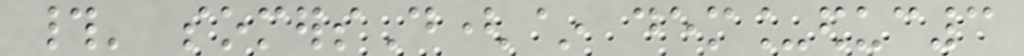#' somersD(~ dem_educ3
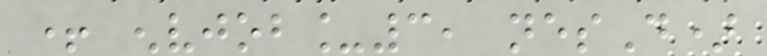+ envjob_3, nesD)
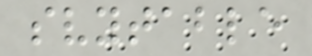svytable
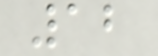12
